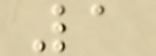1
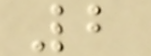2
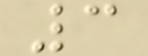3
